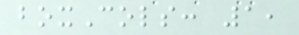boxCols: 1,
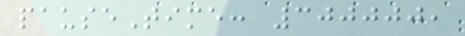pauseTime: 300000,
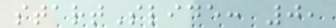startSlide: 0,
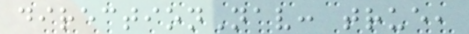directionNav: true,
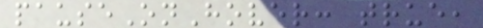pauseOnHover: true,
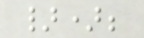});
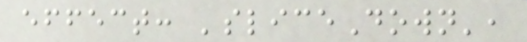effect: 'sliceDown',
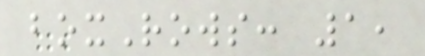boxRows: 1,
